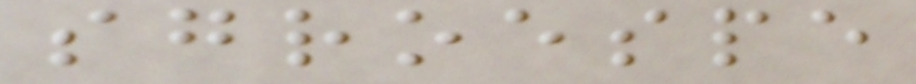sgroespe
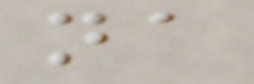na
